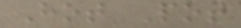Hot Pot
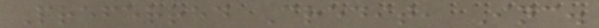Preferred Credit, Inc.
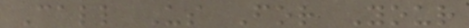Call Us For Your
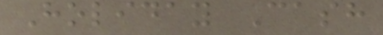Holiday Cash
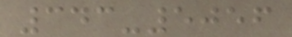343-5056
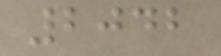2042
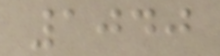1040
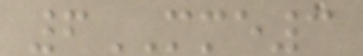6MME3
